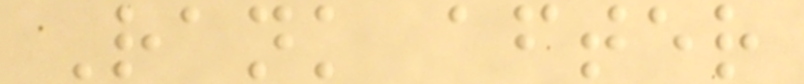Rank after
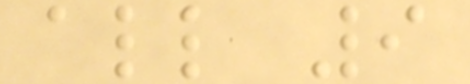all 9
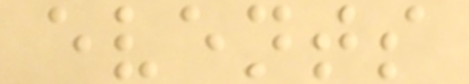events
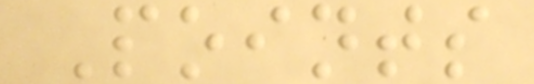Points
